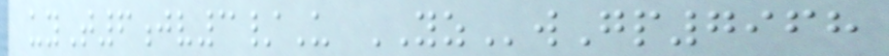uyT6jv3/U YZwGp7968
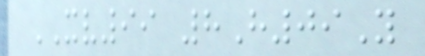XV99 8H09Y
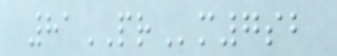81PRm7sb
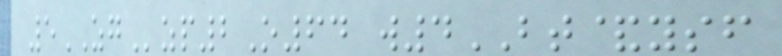5ZGzp2O64 w4BT&ysf
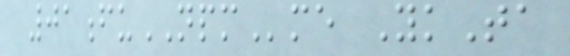01fuNPMme YkTa
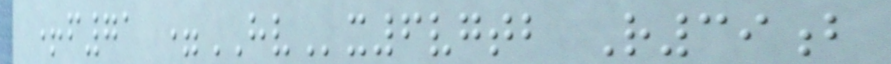+f71 =HVx6vgtb R39b
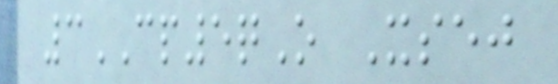3CP5qO Xsej
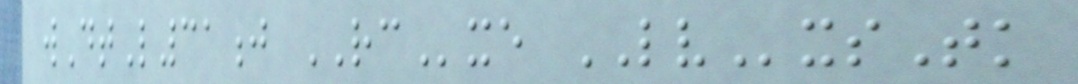wDtL31j RCxe LVxsTk
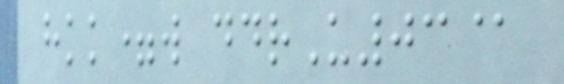hkk=w ddrU03@
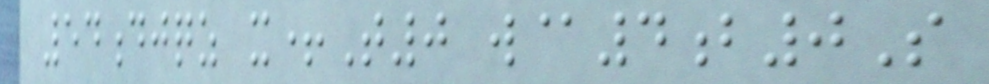54djqz x+T0 w@4b0S
